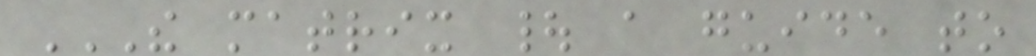THE MATRIX | A GUIDE TO
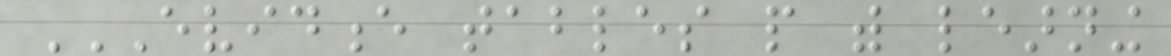EVIDENCE TABLES PEOPLE WITH LEARNING
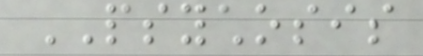PSYCHOSIS
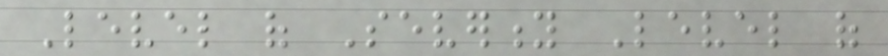Level of Severity Level of
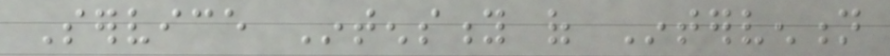Service Intensity of Intervention
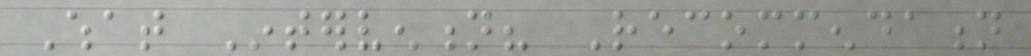What Intervention? Recommendation
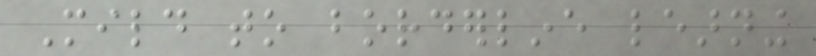Mild to borderline learning
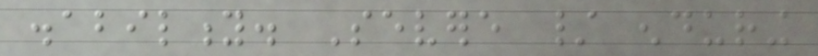disability. Severe / enduring
